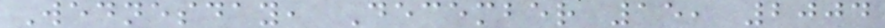Wednesday, December 15, 2004
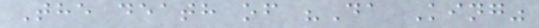The death of "Da King"
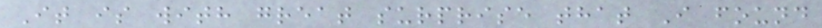It is with great surprise that I found
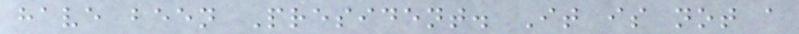have been President. It is not a
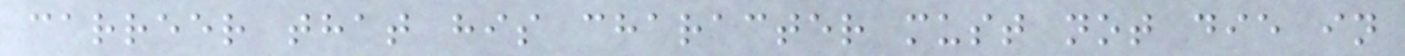carreer that his character must not die in
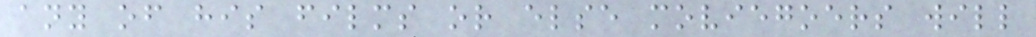any of his films or else moviegoers will
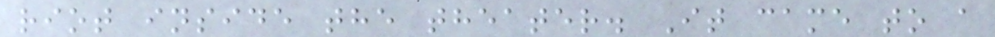riot inside the theater. It came to a
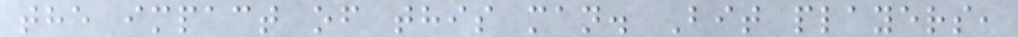the impact of this man. Bit players,
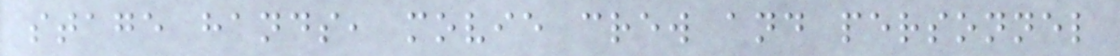stage hands, movie crew and personnel
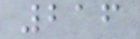216
